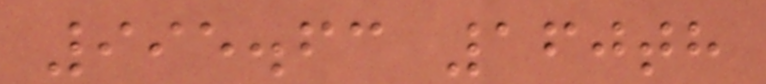995.63 160th
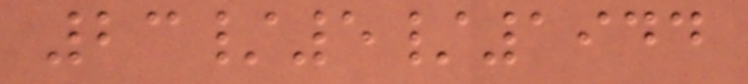23/5/1944
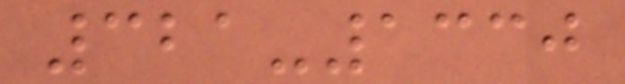321-1330
